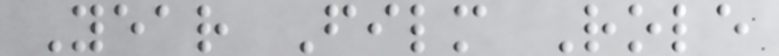Year Film Role
